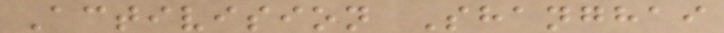Activision Shanghai
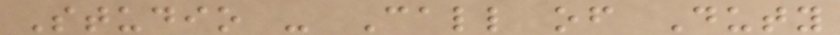Studio - Call of Duty
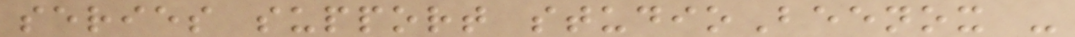series support studioBeenox -
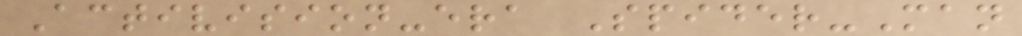Activision-era Spider-Man
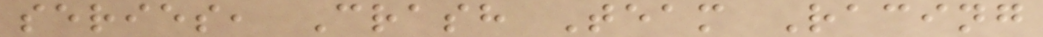series, Crash Team Racing
